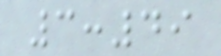3:49
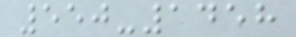550-1458
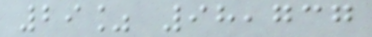29% 98,737
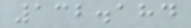132.184
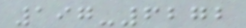197-6272
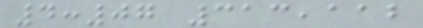4:07 313,112
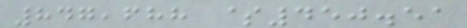847,688 $450.51
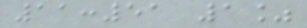11:51 1%
